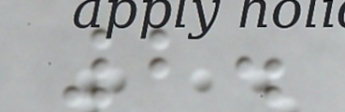2.
